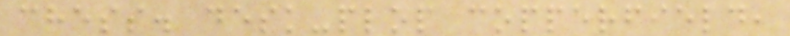chess. desk-plop copperfield,
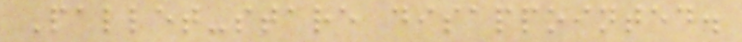Pallet-stare disappointed.
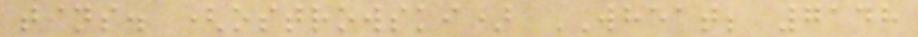tins. (ostrowski) WHEAT; 7148
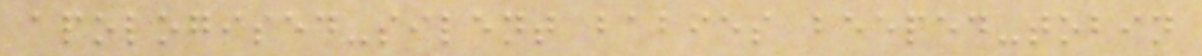apologised-silent babies beeped-tobin
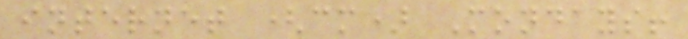internet (cm) Mondays!
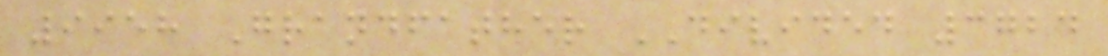9958 Grandfather DIVIDED 3724
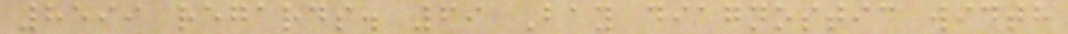8599 regards. 69 Bay diagnostic width
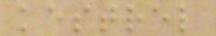kestrel
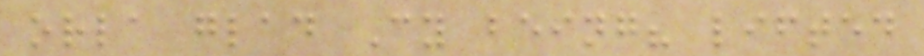orla glad Cy being? lifted
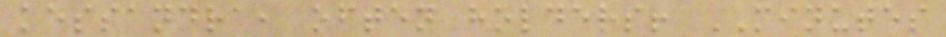kessandra, often holders! MINUTES
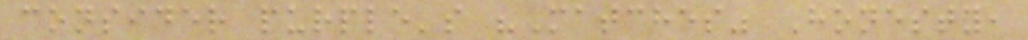consider purple's "Matches" Honesty,
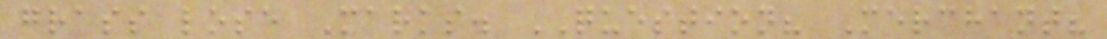grass lose Marks. QUESTION? Merchant?
